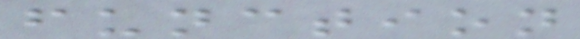function
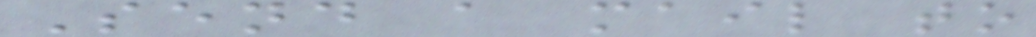Send a mail to
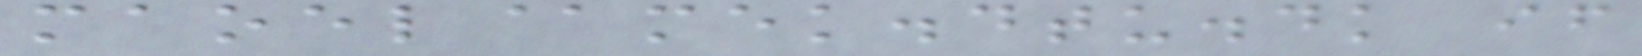maoel@mek.dtu.dk if
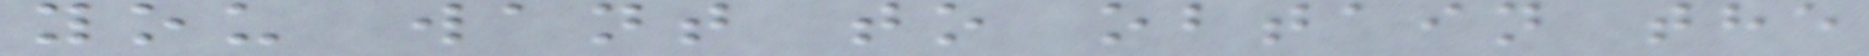you want to obtain the
